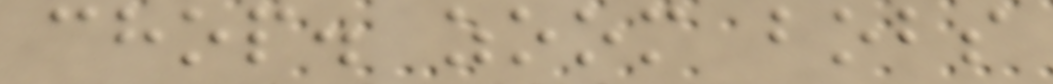chop. zoom bobs
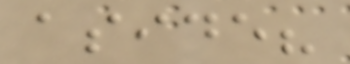aside?
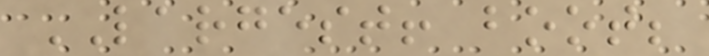LARGEST! boot;
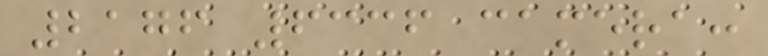2176 6336 camera:
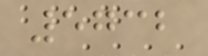5732
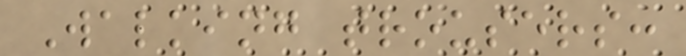Walking trousers:
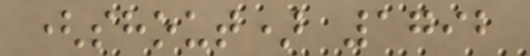(shout) 1792
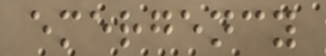emergency
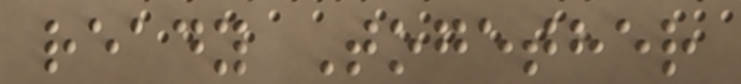ready Together
